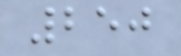250
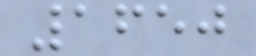1650
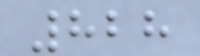828
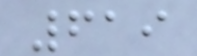619
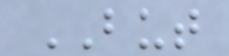BUT
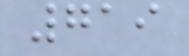719
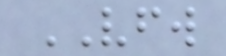VFW
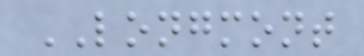LONGMONT
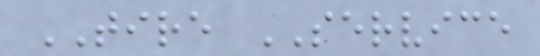TIRE SERVICE
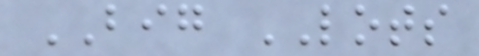BIG LOTS
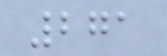271
